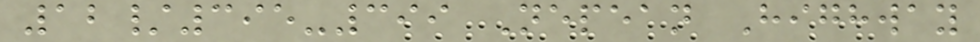12/395-399 Nepean Highway
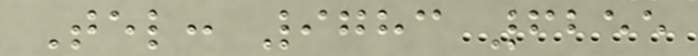Tel: 9783 6255
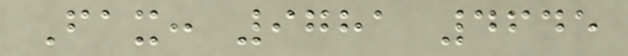Fax: 9781 4645
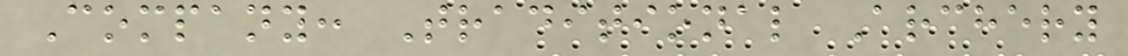Company: Traditional Archery
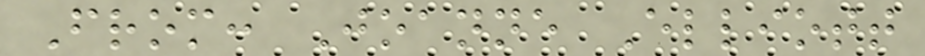From: Joanne Elliott
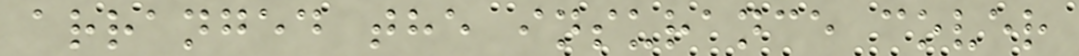arranged the insurance cover
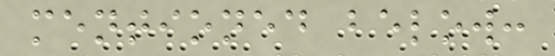mentioned below:
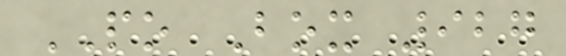PO Box 927
